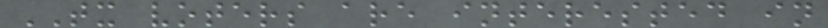TX voters are interested in
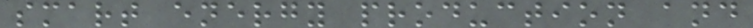smart energy production and
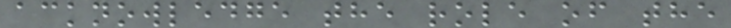acknowledge the role of the
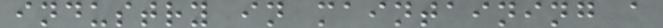industry in maintaining a
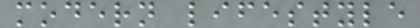modern lifestyle
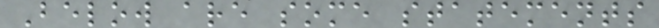Below are some statements
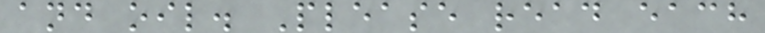and oil. Please read each
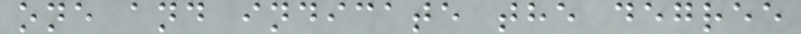one and indicate the degree
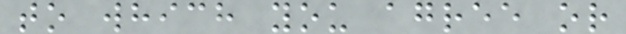to which you agree or
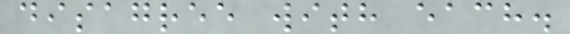disagree with each.
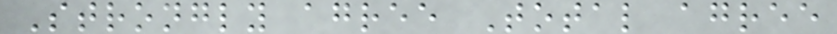Strongly agree Total agree
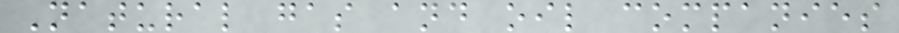Natural gas and oil companies
